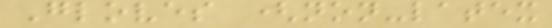Gloves (non-latex
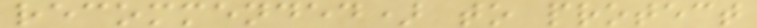recommended) to protect
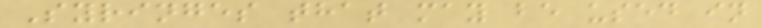Syringes that may be used in
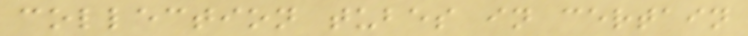collection tubes in certain
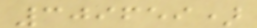309659)
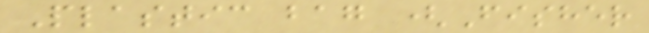Plastic bag (Fisher
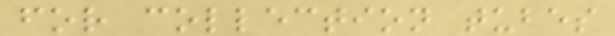for collection tubes
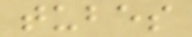tubes
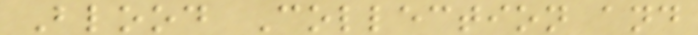Blood Collection and
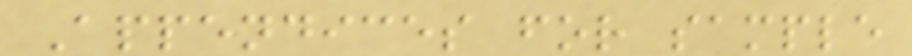Appendices for sample
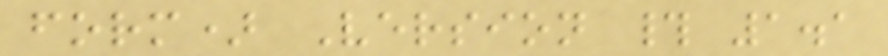form) Version # 1.1
